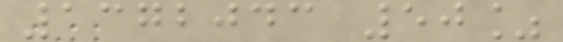1372043 50%
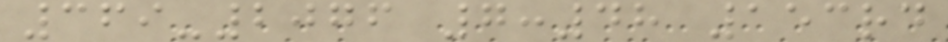369-2076 7:48 153rd
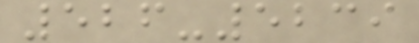526-5239
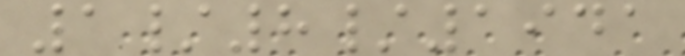1/8/1941
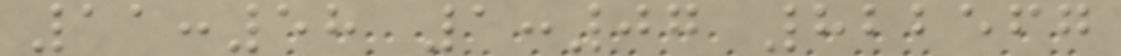11:58 1:07 822567
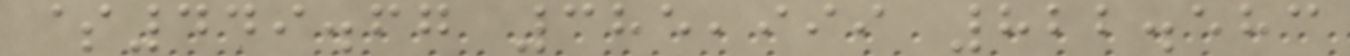$449.67 385,999 822.583
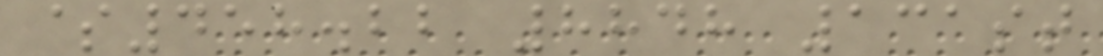$458.22 8848 131st
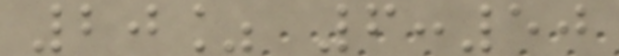20% 6:50
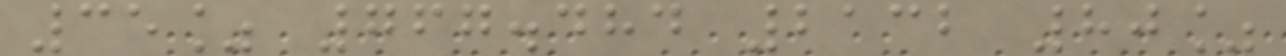35% 767.484 2132 80%
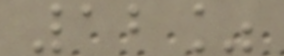12%
